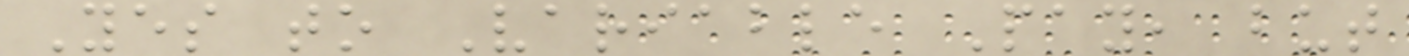Yes to Variable Pay, but
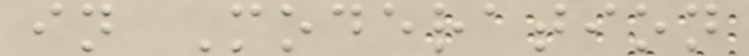in Moderation
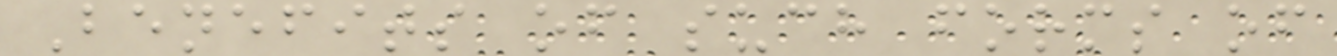Benefits of such forms of
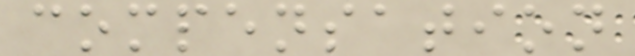compensation
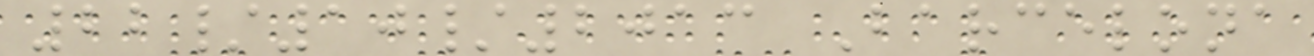22/10/2013 Barcelona
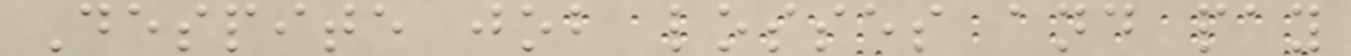Despite job losses and pay
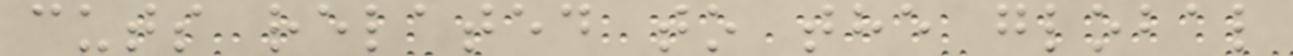cuts related to the global
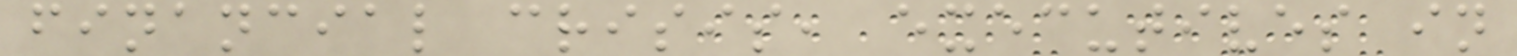financial crisis, executives in
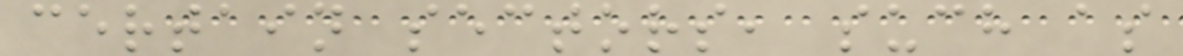certain sectors, such as
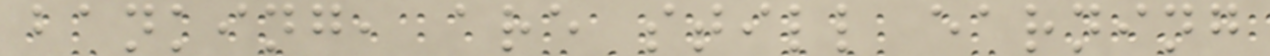banking, are still earning
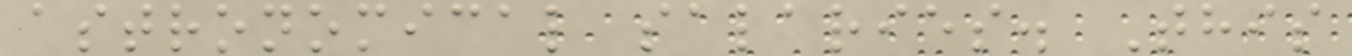astronomical salaries. This
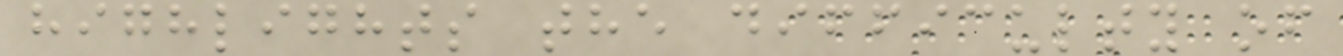highlights the difficulty of
